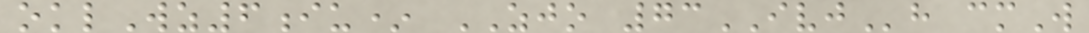oklWz6iu* ZJO 73IVJh cmW
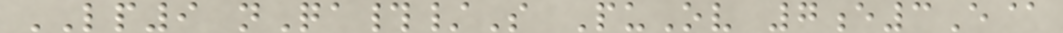LP9 nQa#/S PuOv 7e3E@
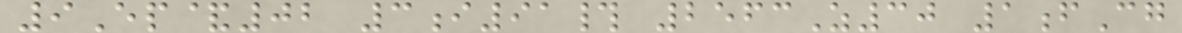9Ep&02 3i91# 2563Z30 1fCg
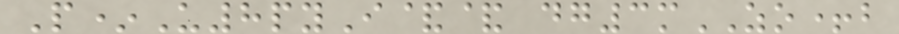P*U8pyI&& dg3mZO+b
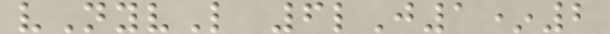vNyvL 6lJ1*2
